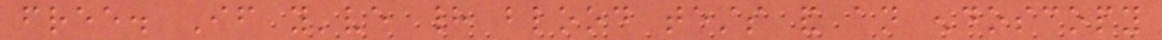free. If you've had blood tests and an endoscopy
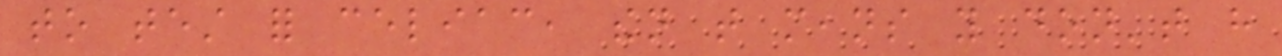to test for celiac, then that means you don't have
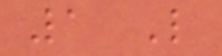1 Like
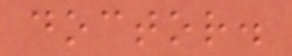doctor.
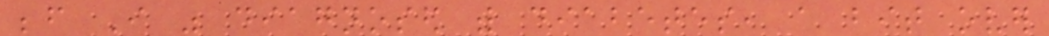before I was diagnosed with diabetes, a bit over
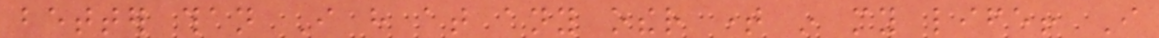better than I have at any other time in my life! I
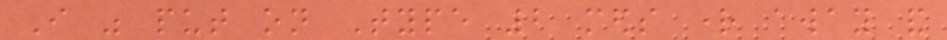I was put on Type 2 meds right away and
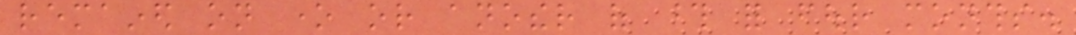remained on one or another of those for four months.
